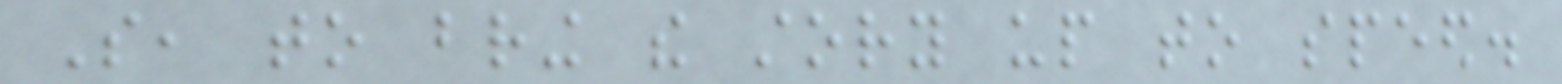So, to bring the story up to speed.
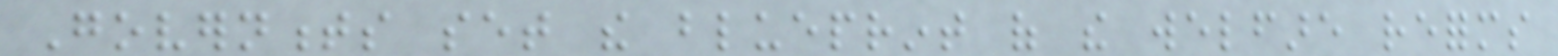Governments set the blueprint of the welfare reforms
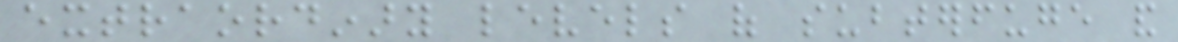extraordinary levels of subterfuge and
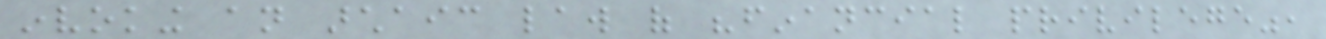invoking an archaic law of "financial privilege",
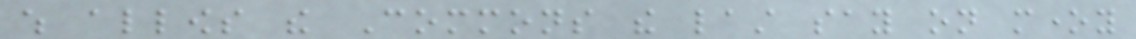which allows the Commons the last say on money
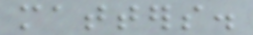matters.
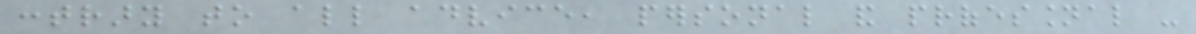contrary to all advice, personal and professional -
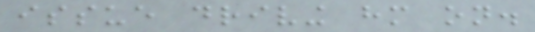issue driving him on.
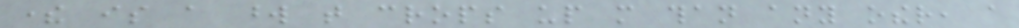there is a word that crops up more than any other, a
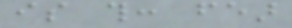is this: fear
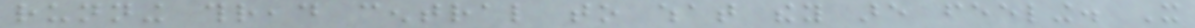running thread central to what they are feeling. It
